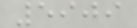5909
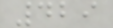429
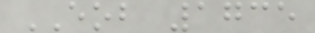EOB 1735
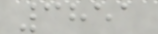3851
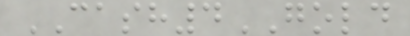CASH4GOLD
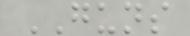GUNS
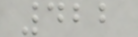422
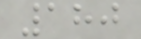180
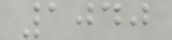1040
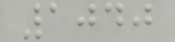1040
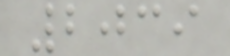2039
